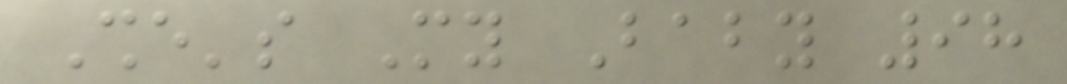She's My Baby 98
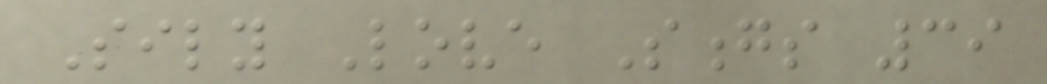Sily Love Songs 39
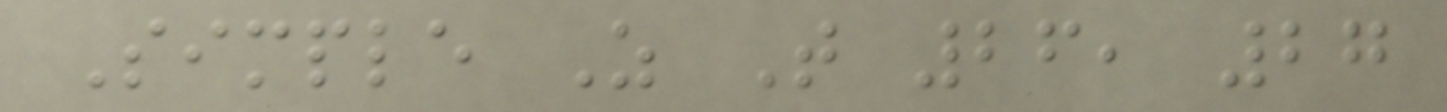Simple As That 26, 27
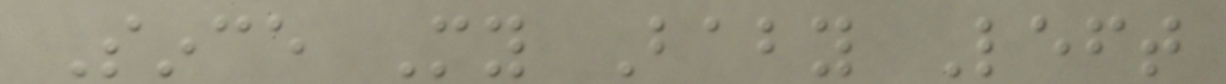Since My Baby Left
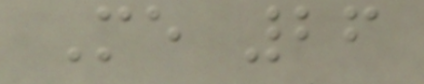Me 26
